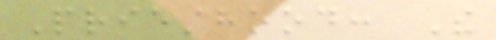Priesthood: The
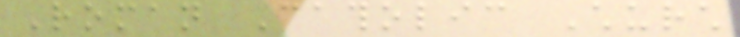Roman Catholic Church
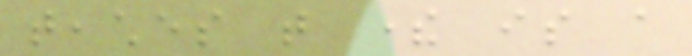teaches that there is a
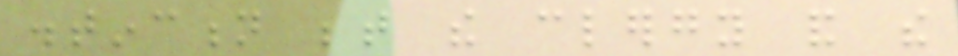distinction between the clergy and the
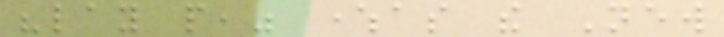"lay people," whereas the New
